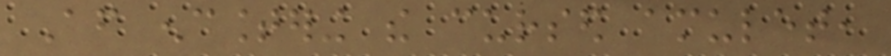After encountering the cursed amulet,
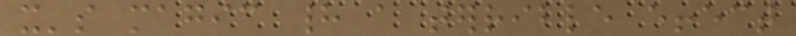it's magic had a terrible effect
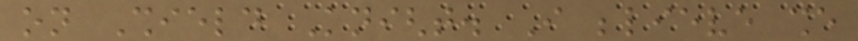on Shield Knight. I believe she
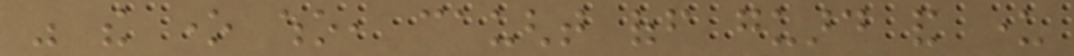was the one who, caught off guard and under
